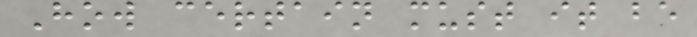How certain must it be
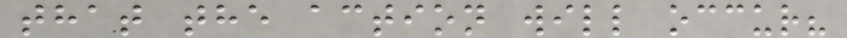that the action will occur?
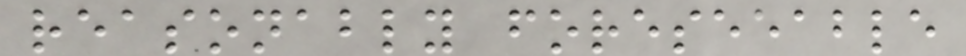reasonably foreseeable
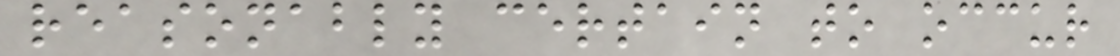reasonably certain to occur
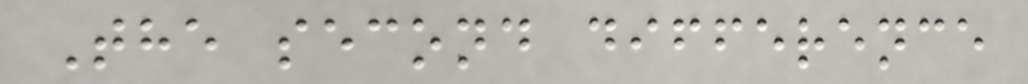The second difference
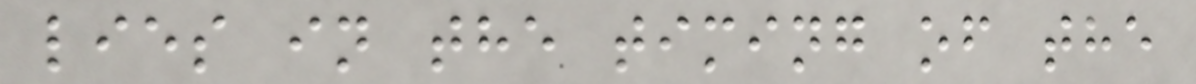lies in the timing of the
